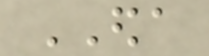EDA
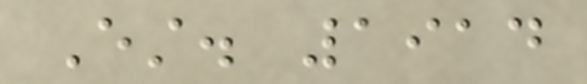Est. 1914
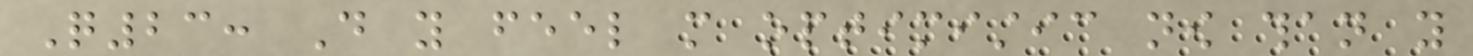Q23: Do you feel more optimistic now than you
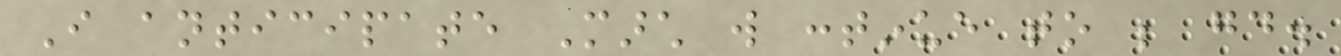I anticipate March will continue to be good.
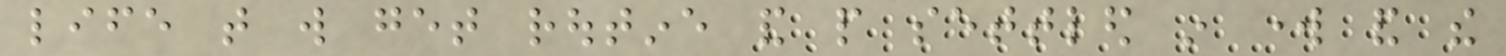life that will get routine and people settled in work and the
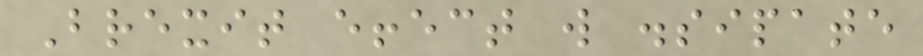Brexit effect will dissipate
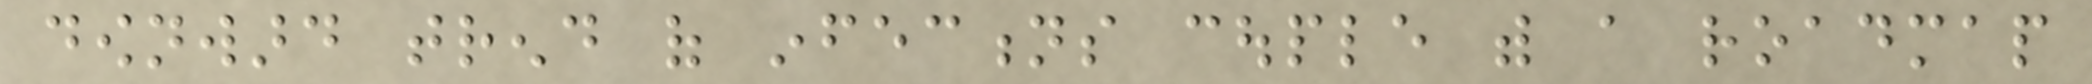downward trend of infections couple with a roadmap
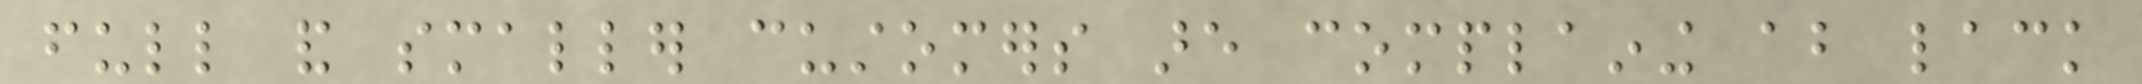full and smaller customers are complaining about lack
